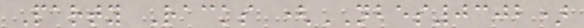Party Racks (NBES0302)
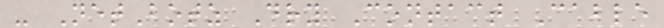- NetBotz Dry Contact Cable
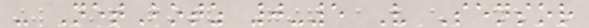- NetBotz 0-5 V Sensor
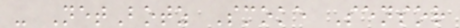- NetBotz Smoke Sensor
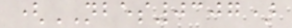(NBES0307)
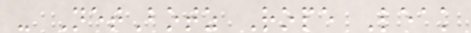- NetBotz Rope Leak
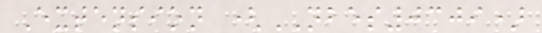Extension (NBES0309)
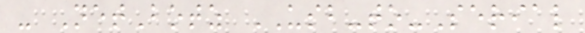- NetBotz USB-to-Serial
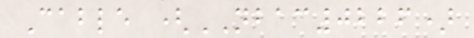Cable (NBAC0226)
